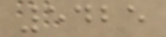5425
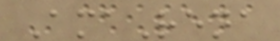AmaRena
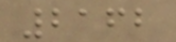2162
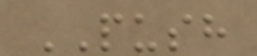PUSH
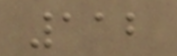112
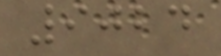9024
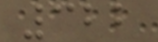322
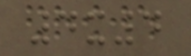4x4
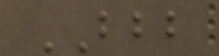BBB
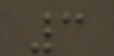3
